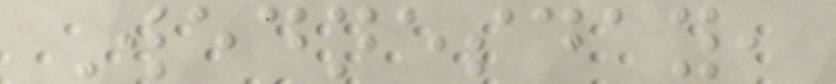Wednesday,
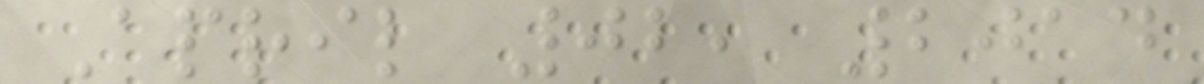April 02, 2014
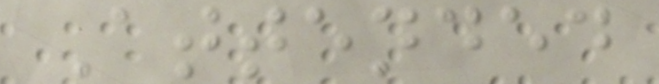Attended
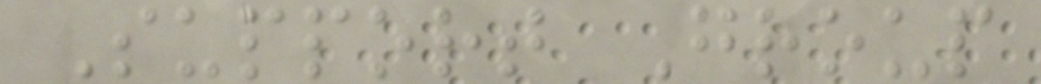Support Group
